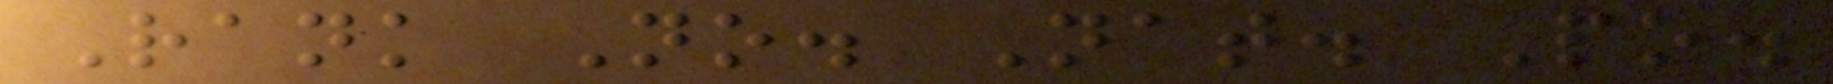Rank No. Nat. Po.
